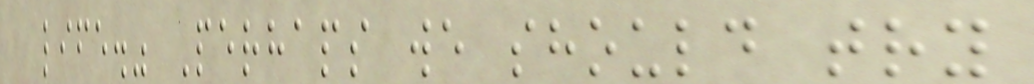life." Perhaps we should try
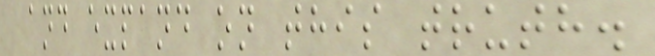and expand on this truth.
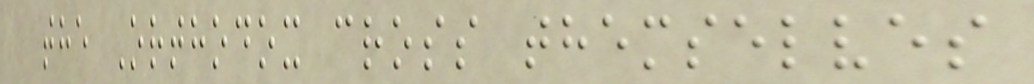the Orthodox cross themselves
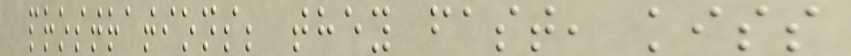prostrations; they fast, kiss
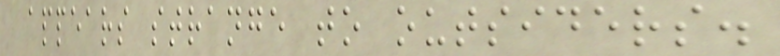appears strange to outsiders.
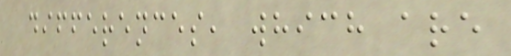differences, which are
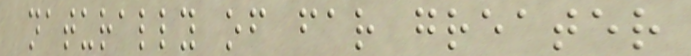naturally of far greater
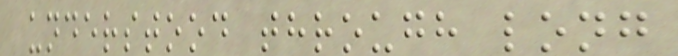understood through long
